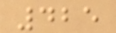425
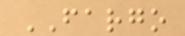FARGO
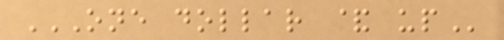ONE DOLLAR & UP
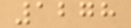1278
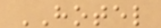HOTEL
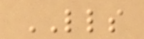LLS
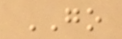GO
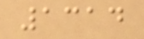1314
